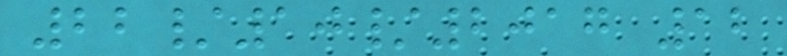22/10/2017 12
